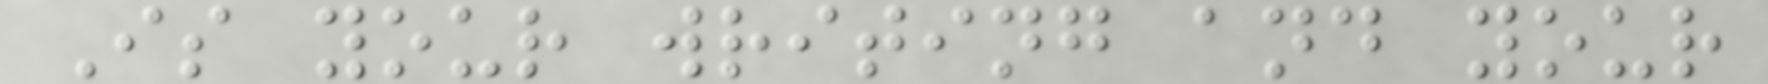Is your writing and your
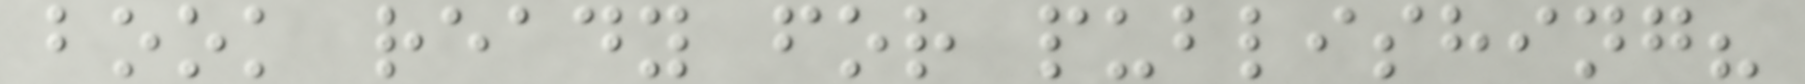book ready for publishing?
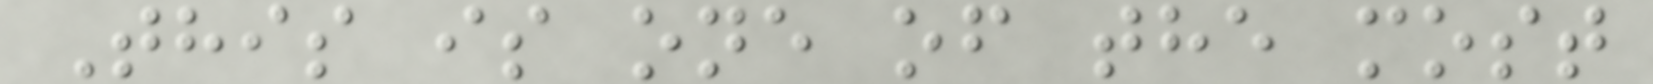This is one of the most
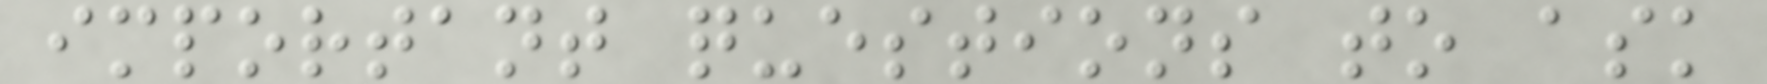important questions to ask
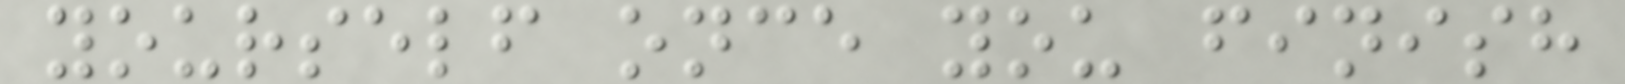yourself once you finish
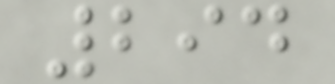294
